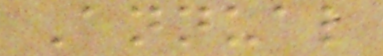Annual
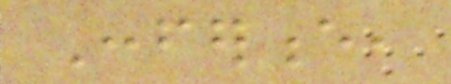Conference,
